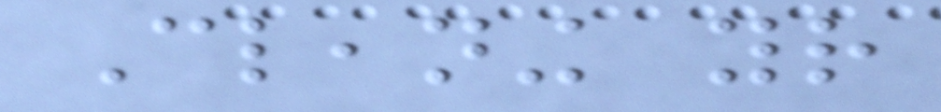Cleaning your
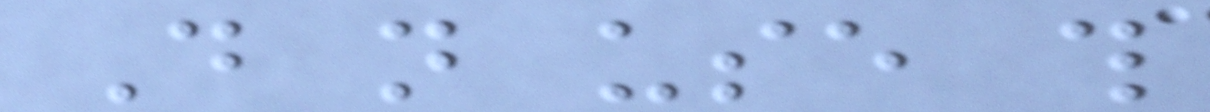Do not use this
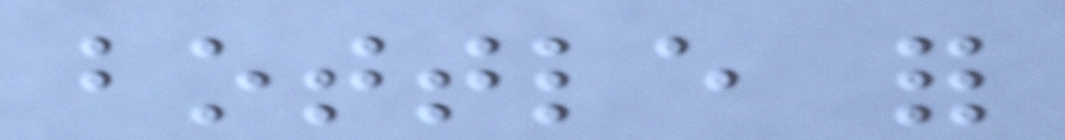bottle for
